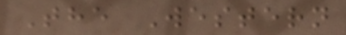The Western
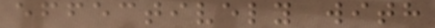effectively with
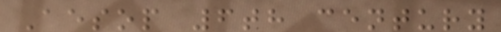Aesop 6th century
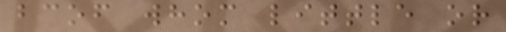bcof whom little or
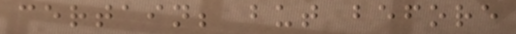certain; but before
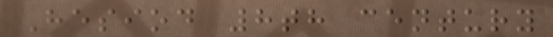Hesiod 8th century
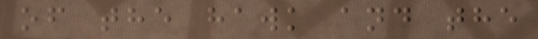of the hawk and the
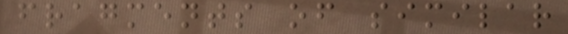fragments of similar
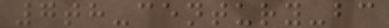7th-century-bc
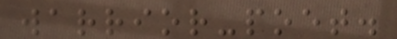warrior-poet.
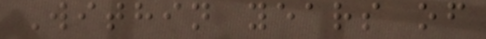Within years of
